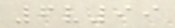6v99
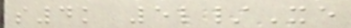s4k 5l/Xe
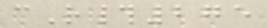cR#275
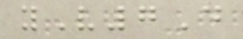yV7D
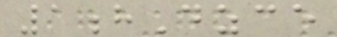1hDzce
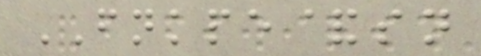FNKPE&sn
